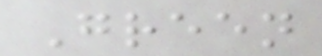Green
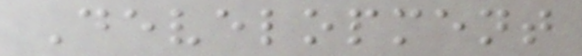Development
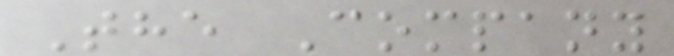The Company
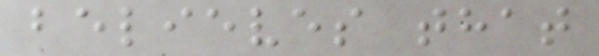believes that
